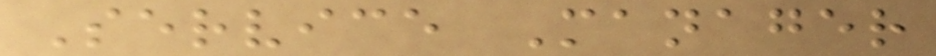Service Manager
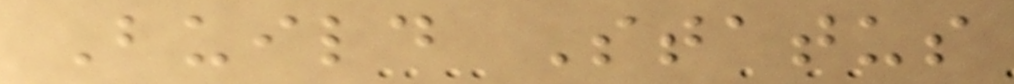Build Status
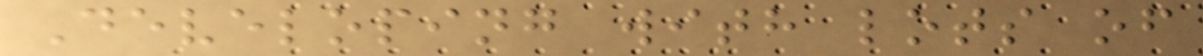Developing with lots of
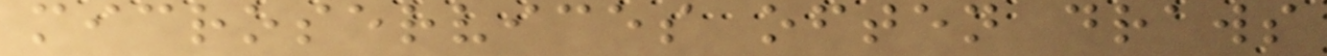microservices often draws
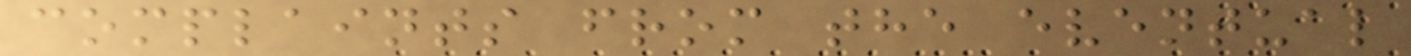complaints from the eventual
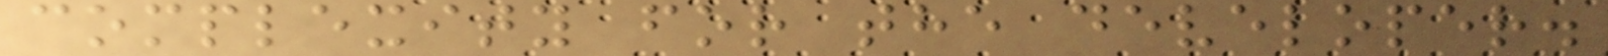complexity for the developer.
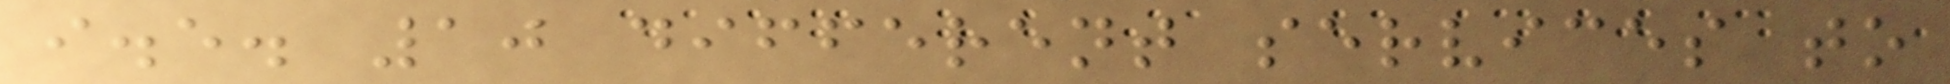i.e. 10 different services to
